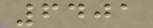6401
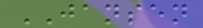JANSEN
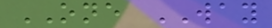ONE WAY
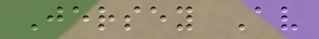Jersey Av
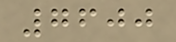7600
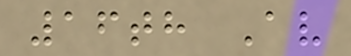16th Av
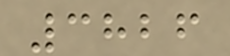3826
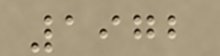1972
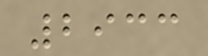2933
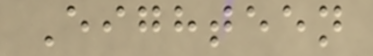Eighteen
